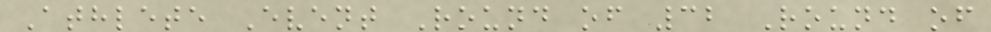Athlete Event Round of 32 Round of
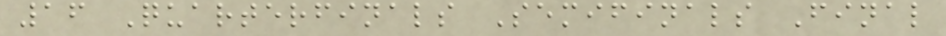16 Quarterfinals Semifinals Final
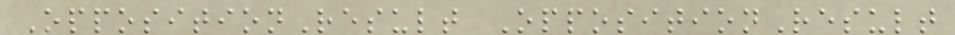OppositionResult OppositionResult
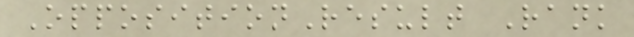OppositionResult Rank
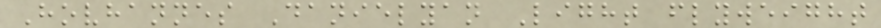Hovhannes Danielyan Light flyweight
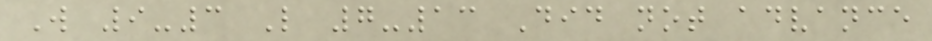W 9-3 L 7-13 Did not advance
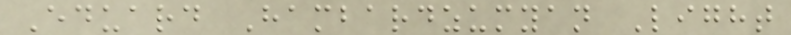Eduard Hambardzumyan Light
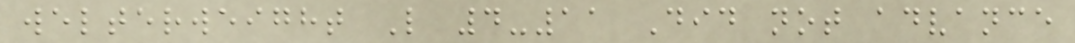welterweight L 4-11 Did not advance
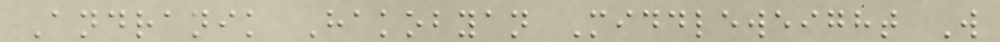Andranik Hakobyan Middleweight W
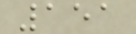151
